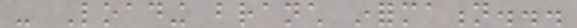- Loading branch information...
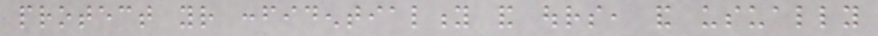protect your confidentiality and ours, and usually
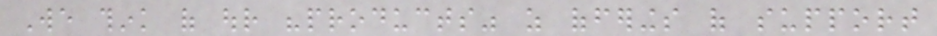We think of our "products" as offerings of support
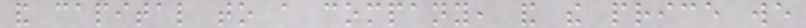and capital to a company, and the price we
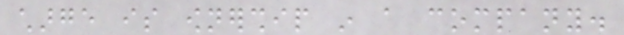charge is ownership in a company.
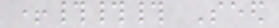+### Seed
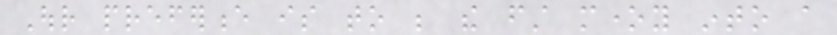Our preference is to be the first money into a
